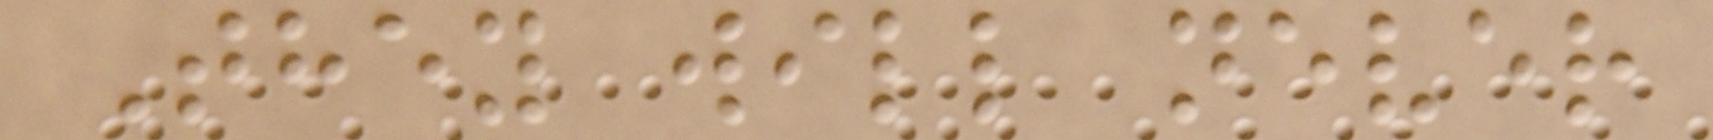They will never
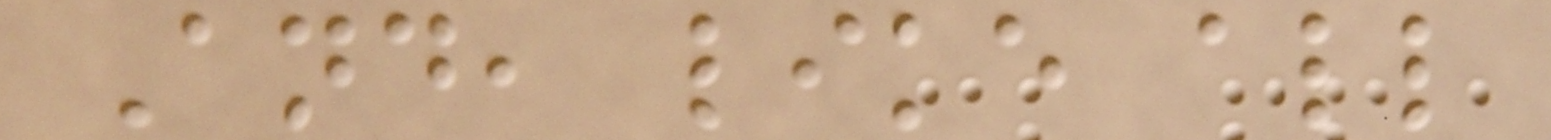And, like all
